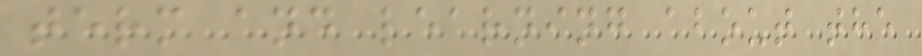term and learning about the
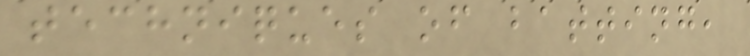techniques of batting,
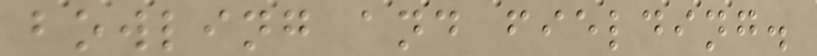bowling and fielding.
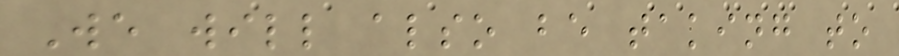We will also be taking to
